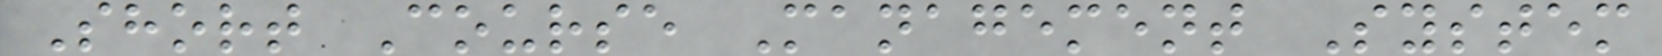Short Course Management System
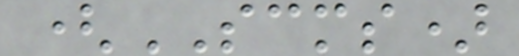(SCMS)
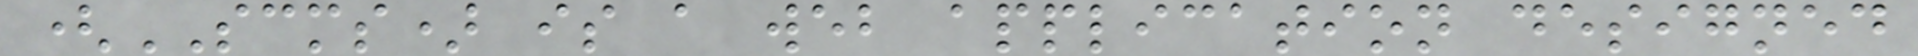(SCMS) is a web application designed
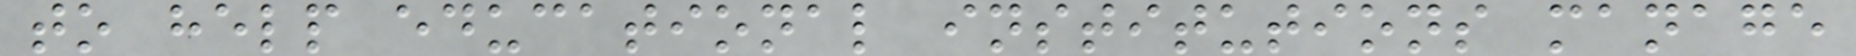to help educational institutions manage
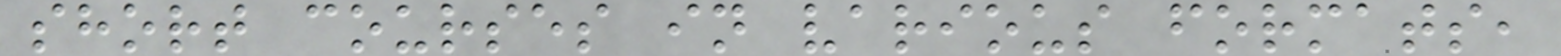short courses in various formats,
